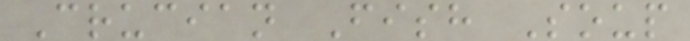Crucian Fish Soup
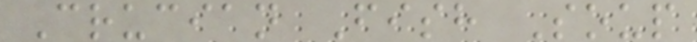Crucian Fish Soup
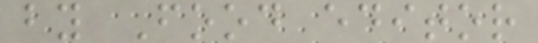by Food editor
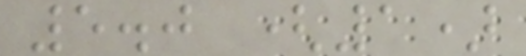5.0 (1)
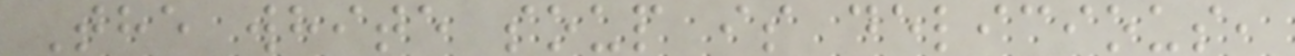The white soup is delicious,
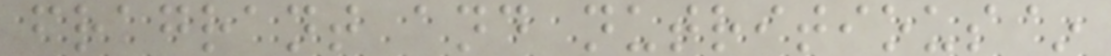fragrant and nutritious~
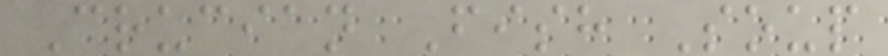Crucian Fish Soup
